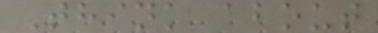Think about
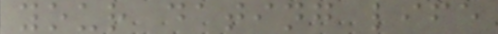your dating life
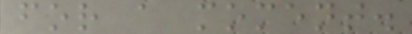for a moment.
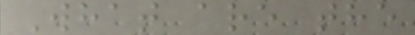What are the
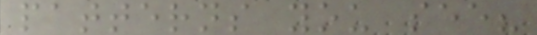patterns you see?
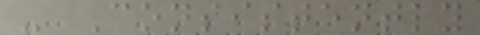- Consistently
